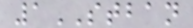1STBAN
